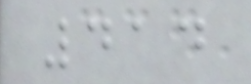414
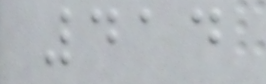414
